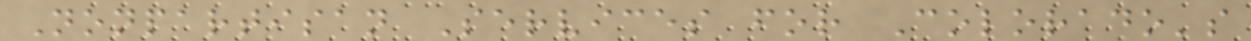Nonpartisan Services for Colorado's
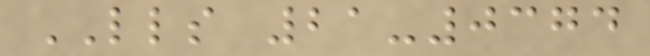LLS 21-0374
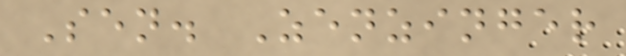Sen. Zenzinger
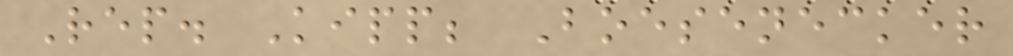Rep. Kipp; Boesenecker
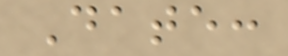Date:
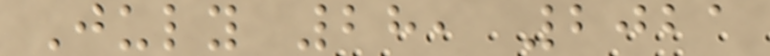July 28, 2021
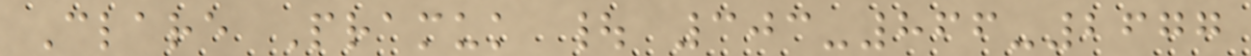Clare Pramuk | 303-866-2677
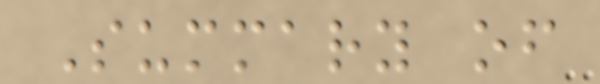Summary of
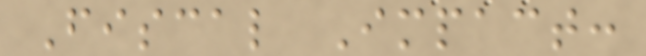Fiscal Impact:
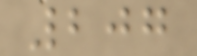207
